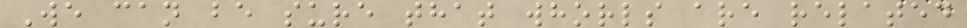We can be sure that whorls are related
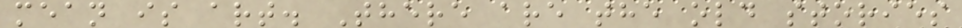mean is art. There are the old stories
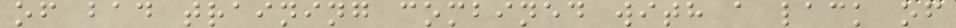of bad training combined with a lack of
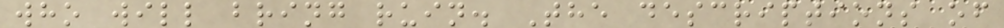who will bring ruin. The descriptions of
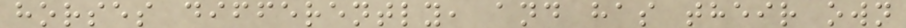horses differently, and has their own
